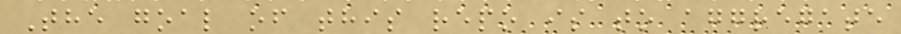The goal of this repo is to aggregate
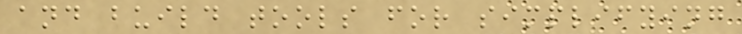and build tools for simplifying
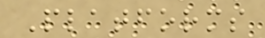Platforms
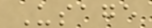Usage
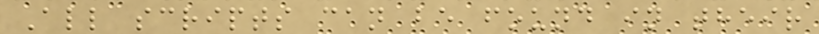All scripts can be found in their
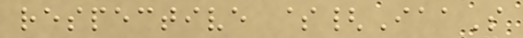respective ${IaaS
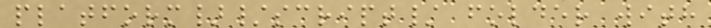platform}/script/ folder with
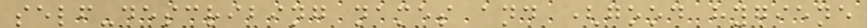self-describing names and (good hygiene
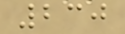230
